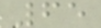65
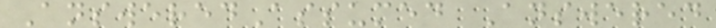AnsweredAssumed Answered
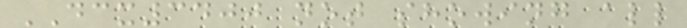DCX3400 not showing all
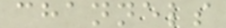channels
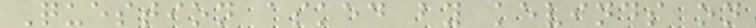Question asked by kevinds on
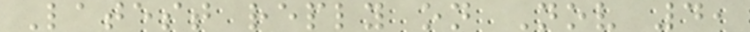Latest reply on Nov 4,
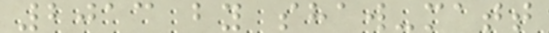2013 by shaw-matt
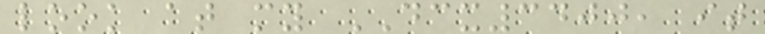look at my DCX3400, it
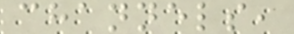channels,
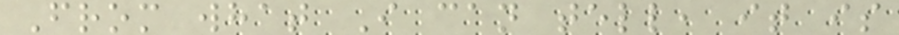From what I can tell, it is
